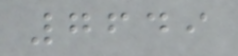7649
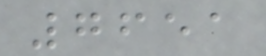7651
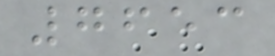7653
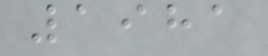1981
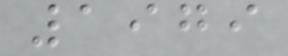1979
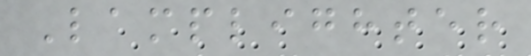Lamplighter
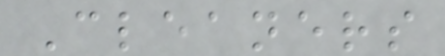Cleaners
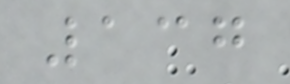137
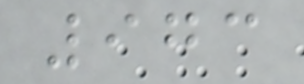973
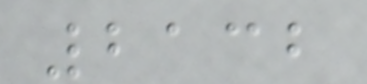2132
